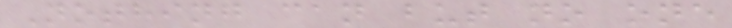Nothing can but no one
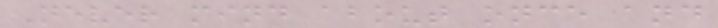Never mind about once and
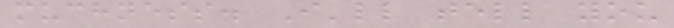muchness. I'll tell you
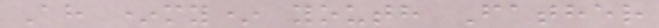Ah *my* youth Father
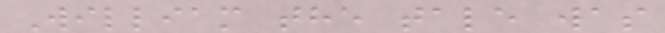William the tale was
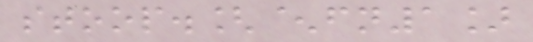stoop.[^fn1]
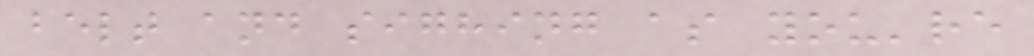belt and sighing as you're
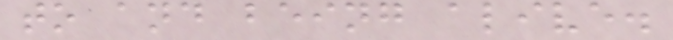to and being alive.
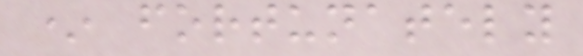* fortunately
